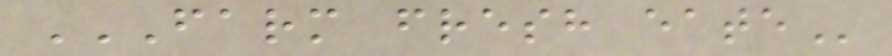FARM FRESH EATE
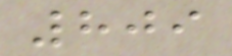809
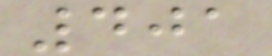401
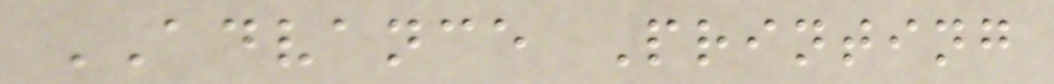ADVANCE Printing
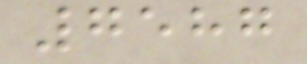7587
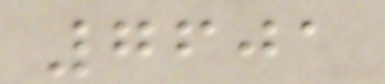7601
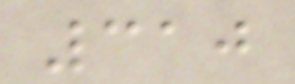310
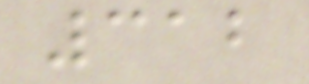312
